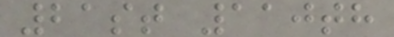21st 110th
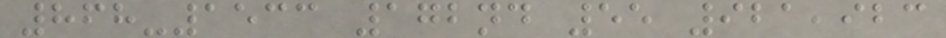868-1533 172nd 55 921,923
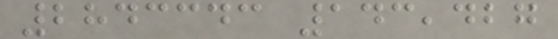2843343 143,427
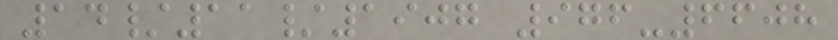14/11/1907 976-6608
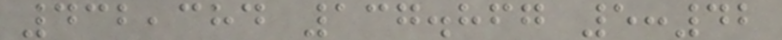432,384 137.867 5:42
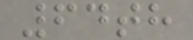64th
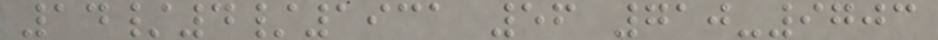14/4/1931 56 710-9703
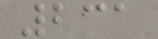231
